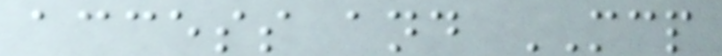access and MCP
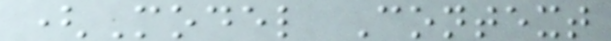(Model Context
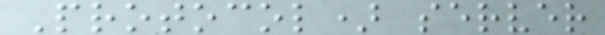Protocol) server
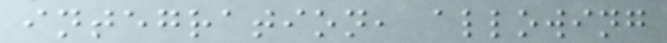integration, allowing
